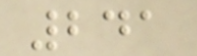241
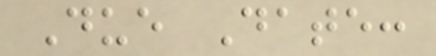Due Date:
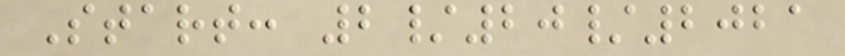Start: 2/20/2021
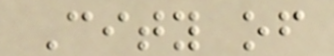City of
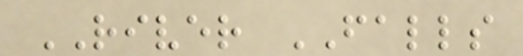RIVER FALLS
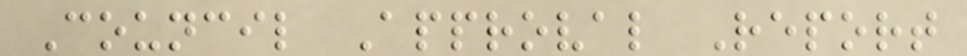Council Approval Report
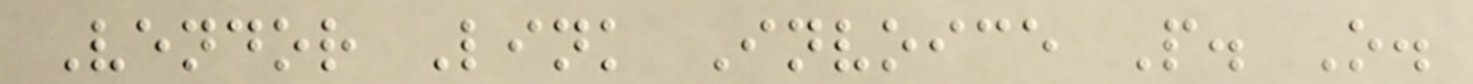Vendor Link Invoice P. O.
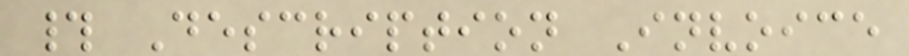# Description Invoice
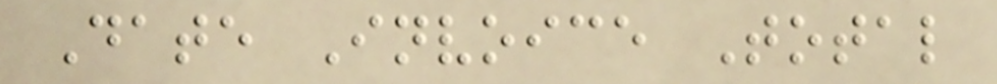Date Invoice Total
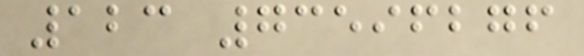123 73596276
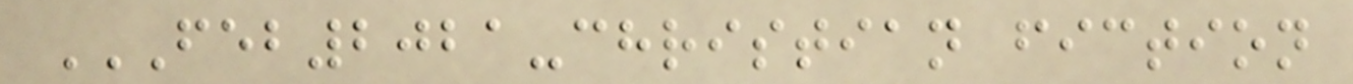FEB2021-CHRISTIAN FICTION
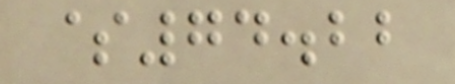$74.22
